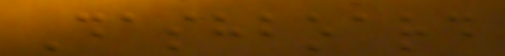Dashboard
